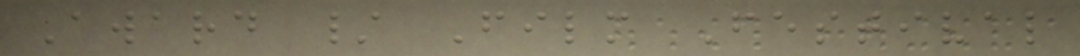Award / Film Festival
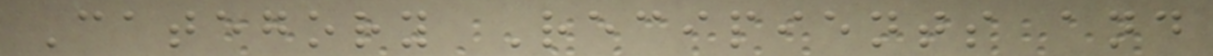Category Recipients and
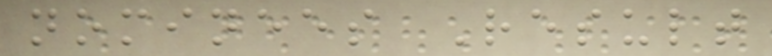nominees Result
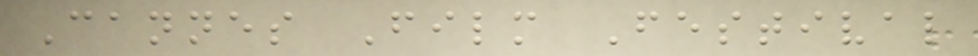Cannes Film Festival
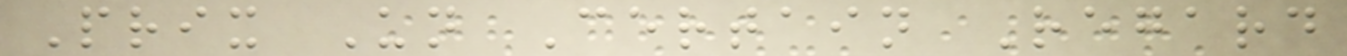Prix Un Certain Regard
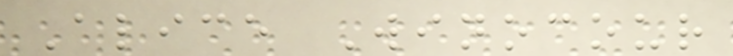Alice Winocour
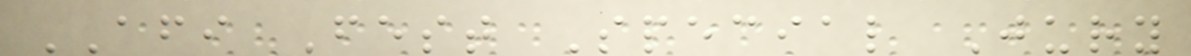AFI Fest Special Jury
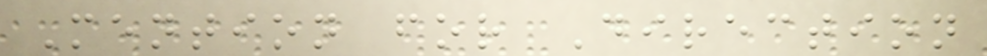Mention for Direction
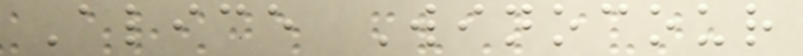Alice Winocour
